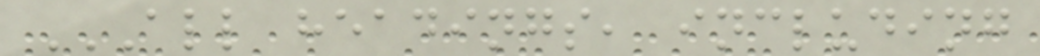ALL HEADINGS, INCLUDING
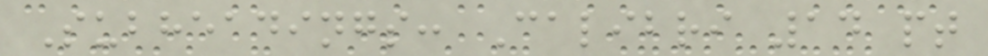Subheadings: Calibri 14 pt
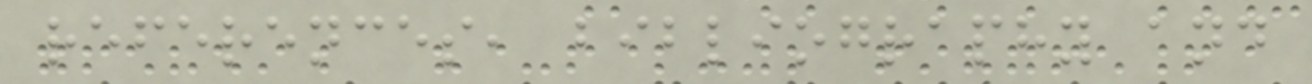references, bibliography and
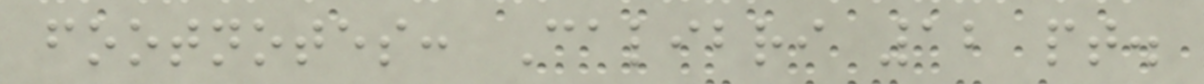footnotes: Calibri 12 pt.
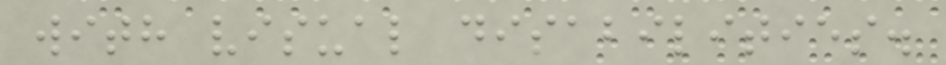with visual disabilities.
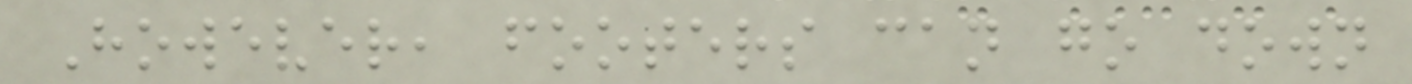However, footers can go down
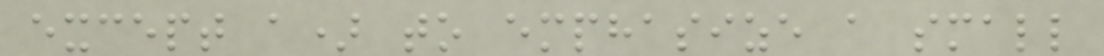except a) to emphasize a small
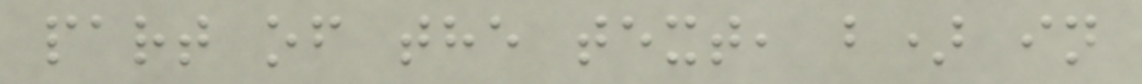part of the text, b) in
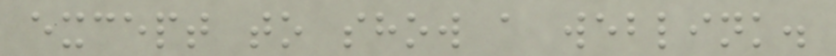except to show a weblink.
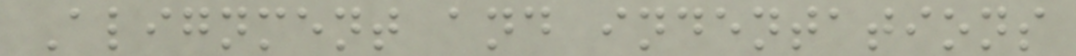Alignment and indentations
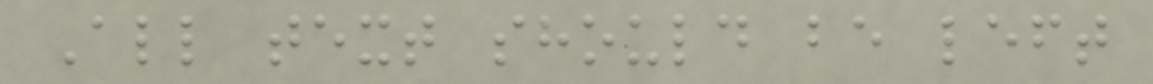All text should be left
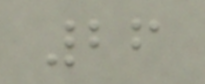26
